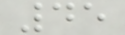45
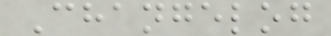Changelog
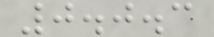0.0.3
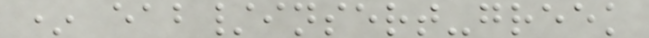* eab/insert-greek
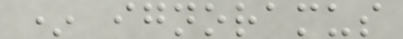* ignoramus
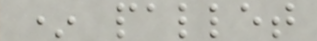* pallet
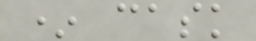* cask
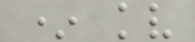* kv
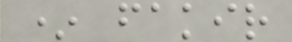* fakir
